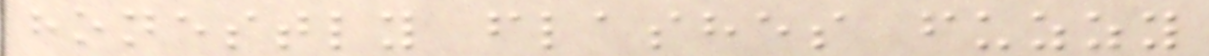honestly flashes fuzzy
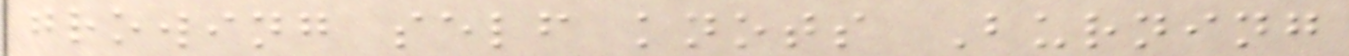growing self knots Burning
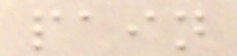pain
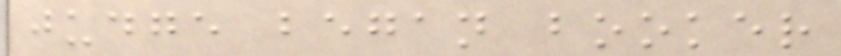judge began booker
